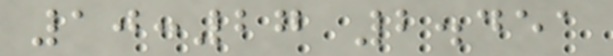10:27 2.451
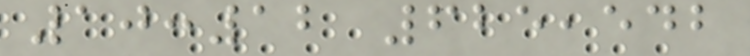10:12 625,542
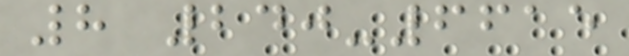8 240-6615
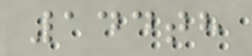144th
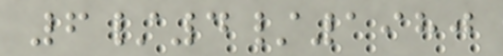6/4/1980
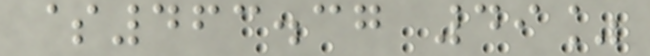$463.37 49%
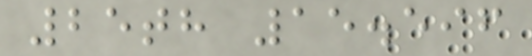25th 15.596
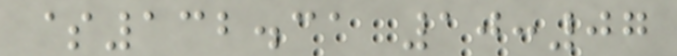$132.31 10:07
